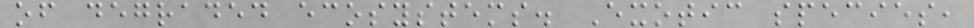of degraded ecosystems. Exotic species,
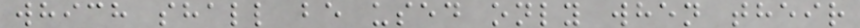which shall be used only when their
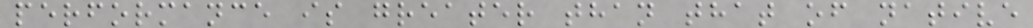performance is greater than that of native
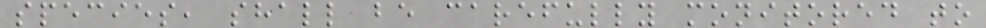species, shall be carefully monitored to
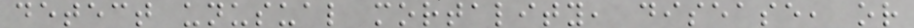detect unusual mortality, disease, or
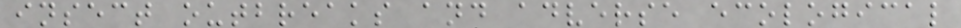insect outbreaks and adverse ecological
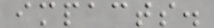impacts.
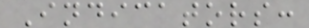Indicators:
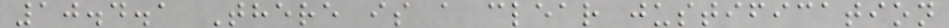10.4.1 There is a clear justification
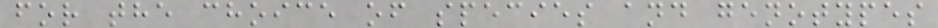for the choice of species and genotypes
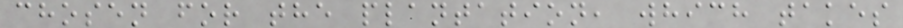chosen for the plantation, which takes
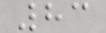83
